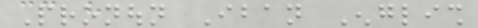Pronoun Iban English
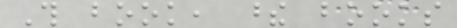This book, these books
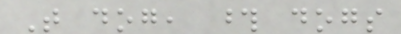That dog, those dogs
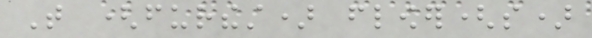That (furthest) flower(s)
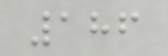186
